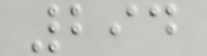294
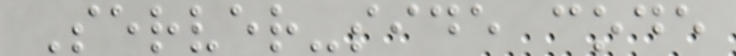Server-side code
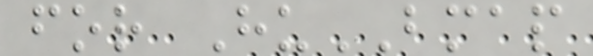for HuBMAP
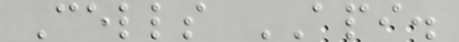Cells API.
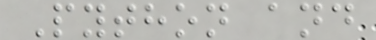Python and
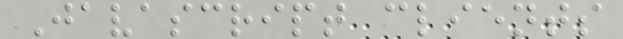Javascript clients
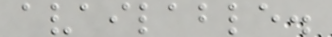available.
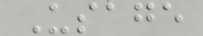Usage
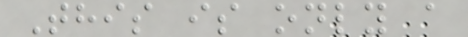This is only a
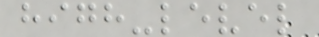high-level
